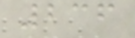236
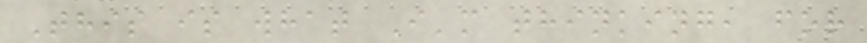This is what I'm thinking, for
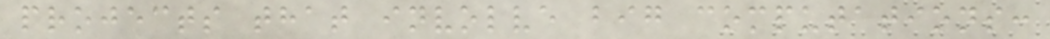projects that involve big computations:
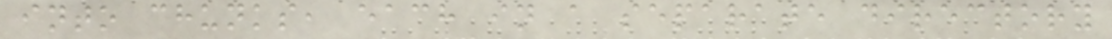into chunks, each in a separate directory
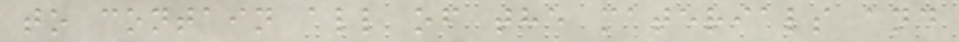to contain all of the materials and
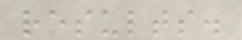results.
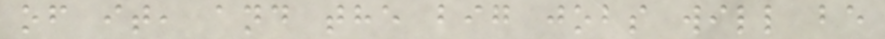of it, and the big jobs will be
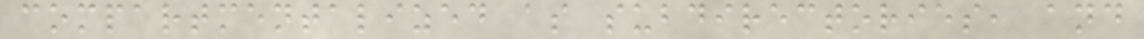compartmentalized as subdirectories, and
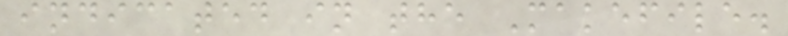indicated in the Makefile.
